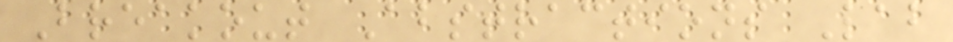Breakout Abstractions Lab
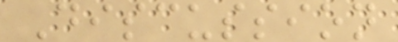Discussion
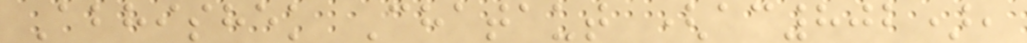Abhishek Chataut (ac802),
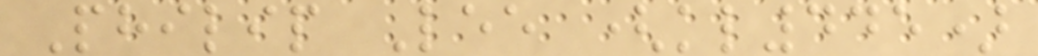Philip Lee (kl445)
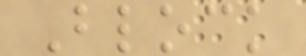Block
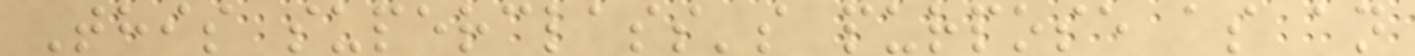This superclass's purpose as an
